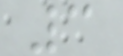3
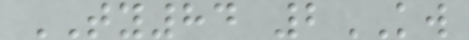TY84 2KW
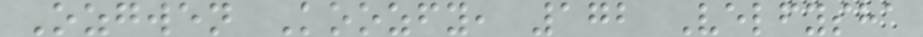Ozgwen Koozfy, 172 Velfysha
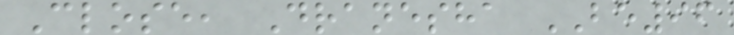Close, Dranesha BE96
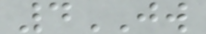4JW
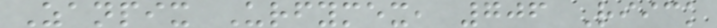Zanpix Urfymex, 706 Riick
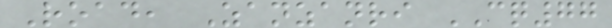Road, Zanzanri CQ77
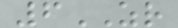6ZR
